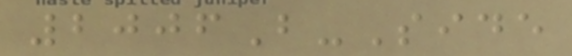2006B-Side
